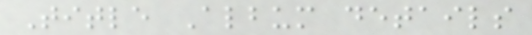Title Album details
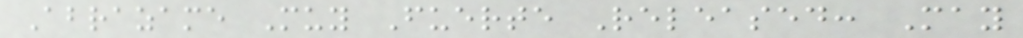Abrazame Muy Fuerte Released: May
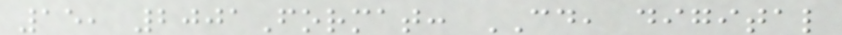15, 2001Format: CD, digital
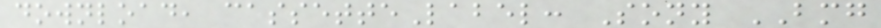download, cassetteLabel: Sony BMG
